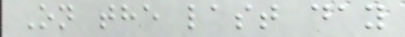On the last day
